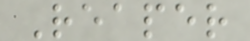Reaper
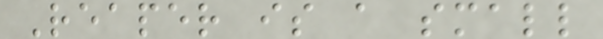Reaper is a small
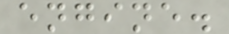engine.
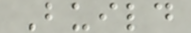Build
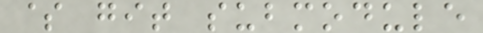$ git submodule
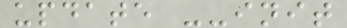update --init
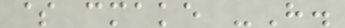$ cmake -H.
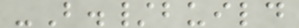-B./build
